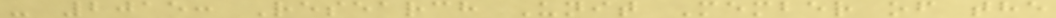- 2015: Research Unit Member of the
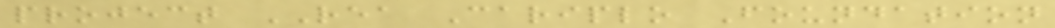project REA Cariplo Foundation
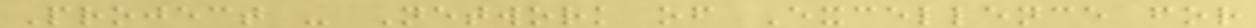Project - Network of Excellence for
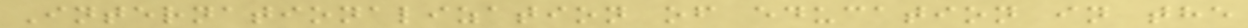Internationalization of education in the
